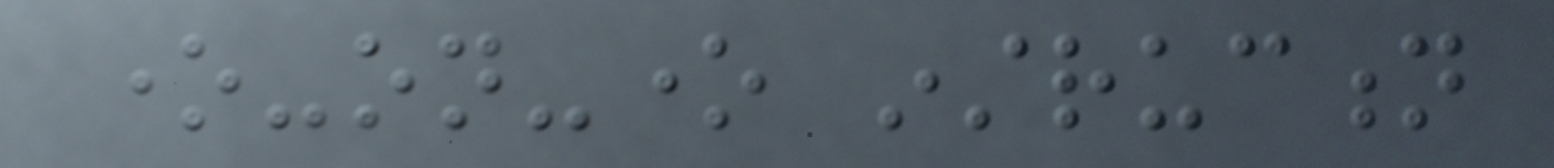one-on-one instruction
